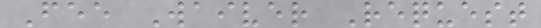Fee Waiver Request
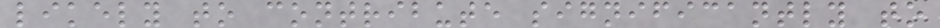likely to contribute significantly to
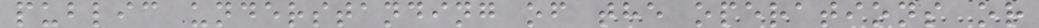public understanding of the operations or
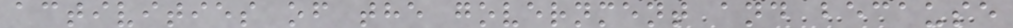activities of the government and because
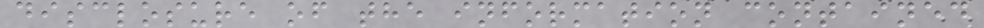disclosure of the information contained
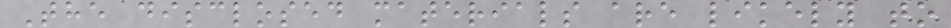The disclosed materials are likely to
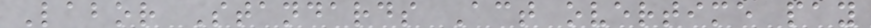Labor Standards Act overtime pay
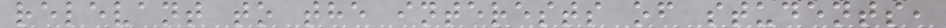relevant to the interests of students,
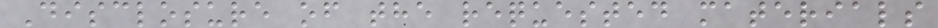Disclosure of the requested materials
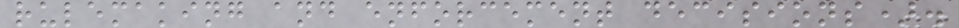rulemaking and enforcement decisions).
